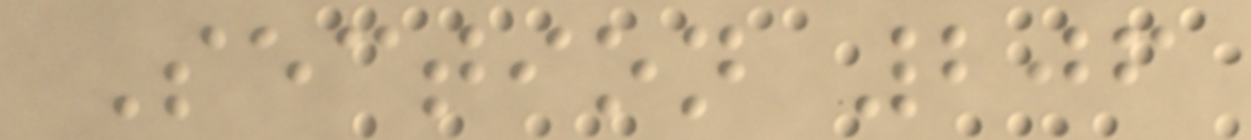Section 206
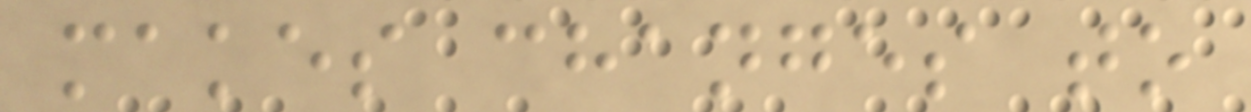makes changes to
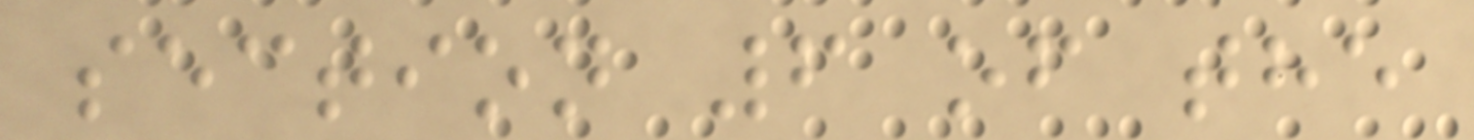section 6 of the
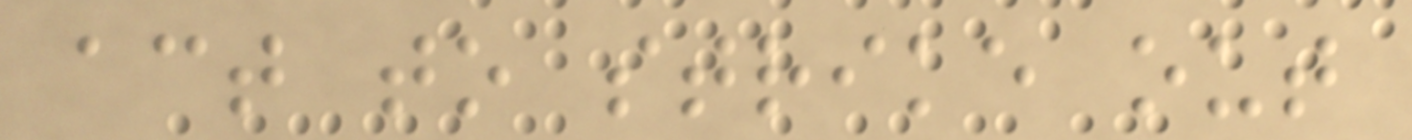act to strike out
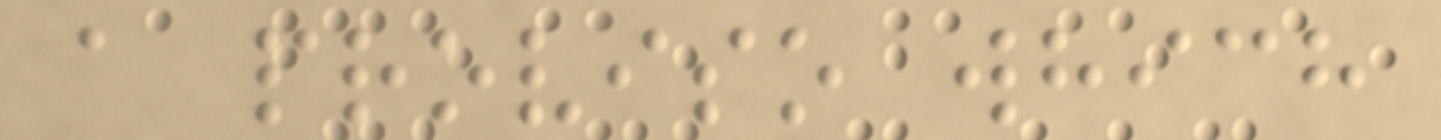a proviso which
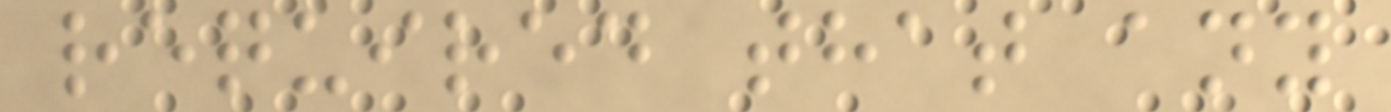required that any
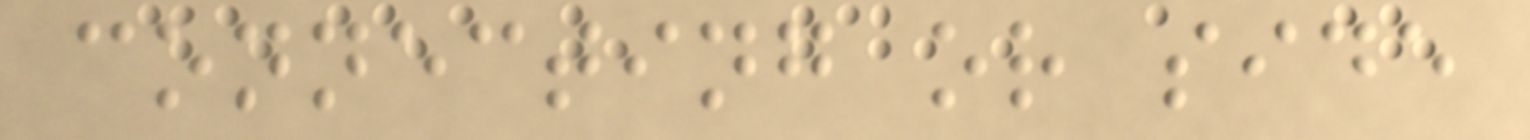connecting or side
